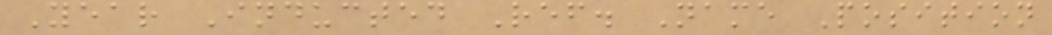Year Inducted Ref. Name Position
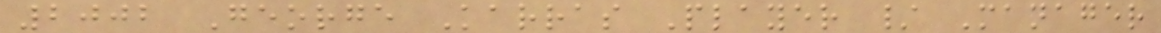2002 George Karras Player / Manager
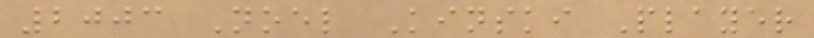2003 Noel Kinski Player
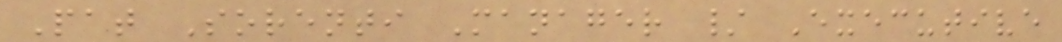Pat Sorenti Manager / Executive
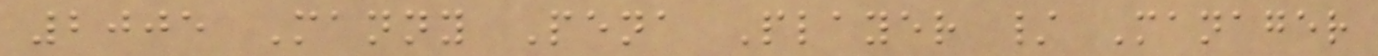2005 Manny Pena Player / Manager
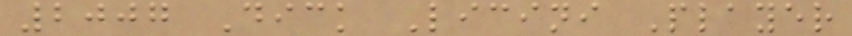2007 Dick Licini Player
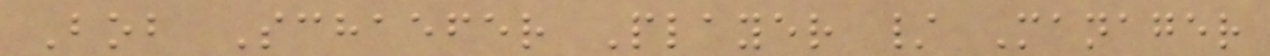Bob Schaefer Player / Manager
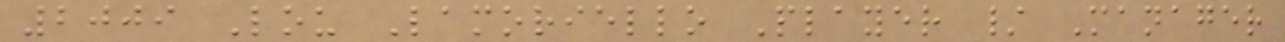2009 Lou Lamoriello Player / Manager
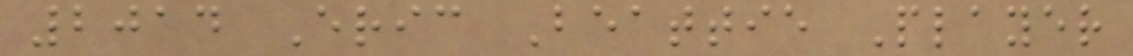2014 Eric Beattie Player
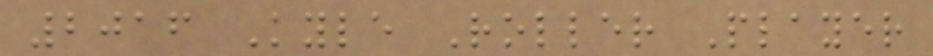2016 Kyle Roller Player
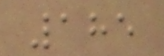185
